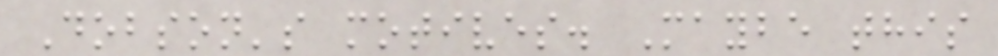Dobson's motives. Maybe this
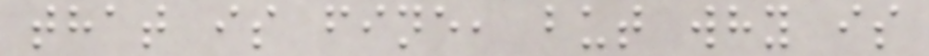that is fine, but why is
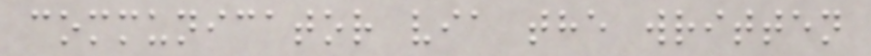communicator via the written
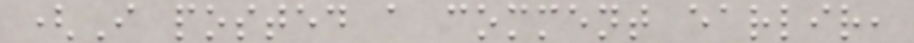(I posted a comment earlir,
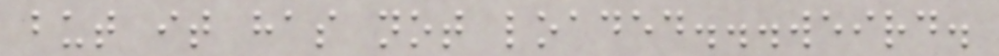but it has not loaded...weird.
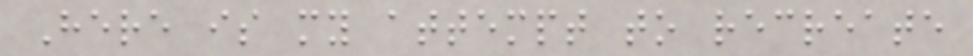Here is my attempt to recreate
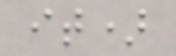it)
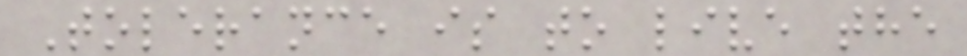Tolerance is to live the
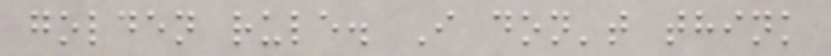golden rule. I don't think
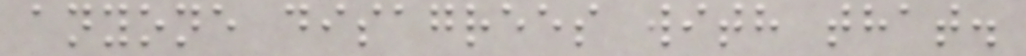anyone disagrees with that.
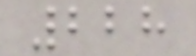228
